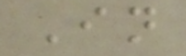In
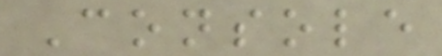Console
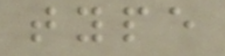type
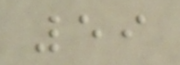59
